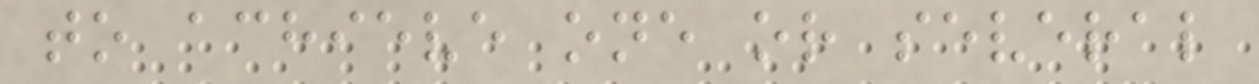to achieve one or several
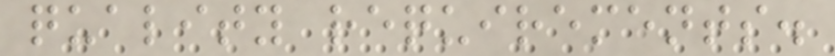quality requirements.
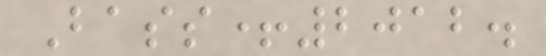Bass+2012.
